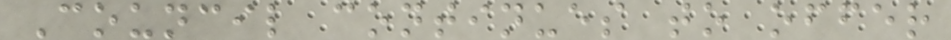Council continues to offer
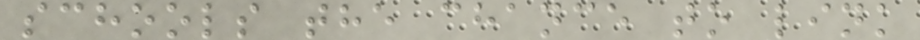schools the chance to link
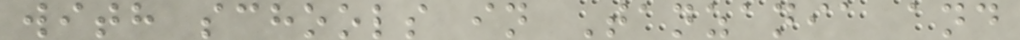with schools in Tanzania and
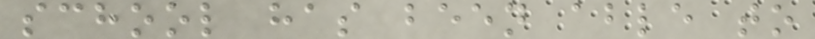school has been able to
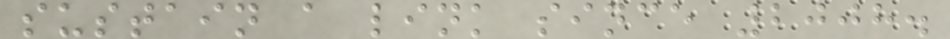sustain a link since 2008.
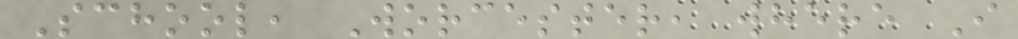School, Worcester, where I
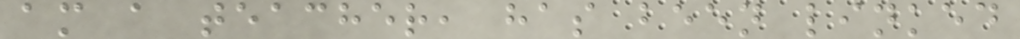am a teacher, has been linked
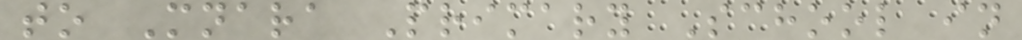to Mnara Primary School in
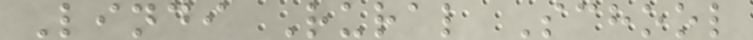Lindi Rural School
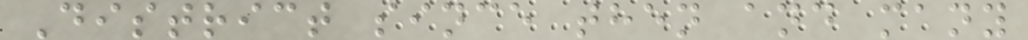District since then and many
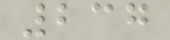237
